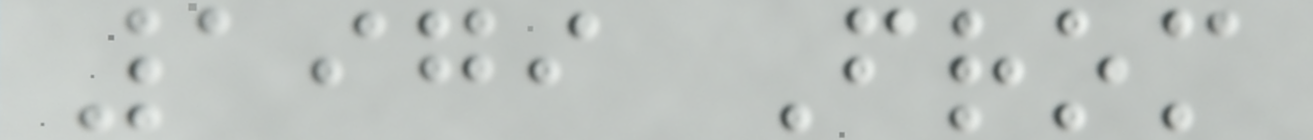1979 From
